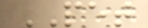PET
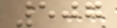507
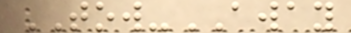TOW-AWAY
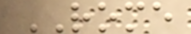ROME
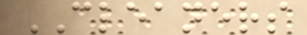CLEANERS
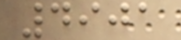4901
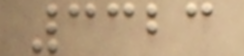3323
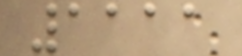1111
